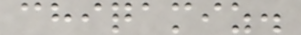chiqamiz.
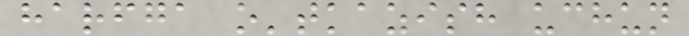harfga o'tkazish uchun
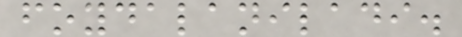foydalaniladi.
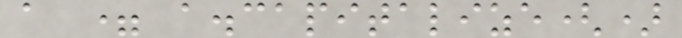a = a.capitalize()
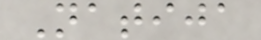Natija
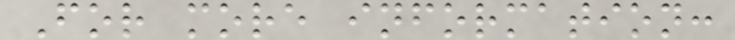For more information:
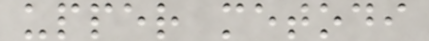upper metodi
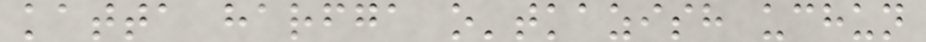katta harfga o'tkazish uchun
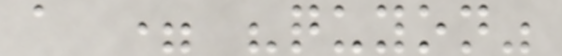a = "quyon"
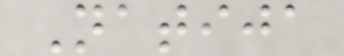Natija
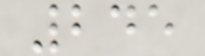245
